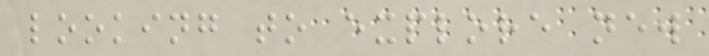looking to explore new
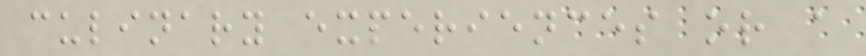culinary experiences or a
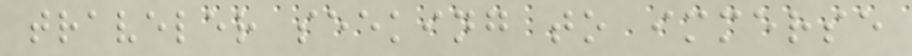traveler seeking to immerse
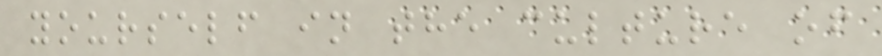yourself in the culture of
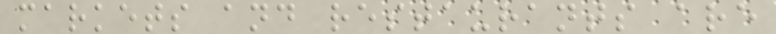markets and restaurants are
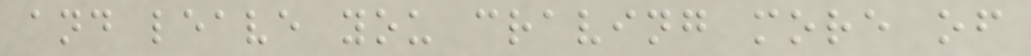and leave you craving more of
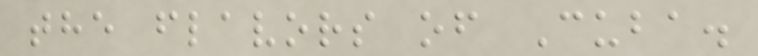the flavors of Cuba.
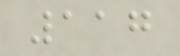117
